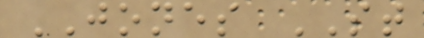JONES ST
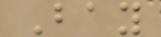Bay
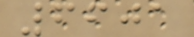6601
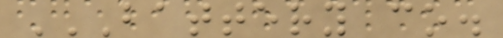BATTERY CO.
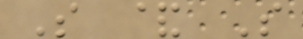S & S
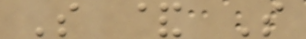S & S
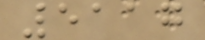5117
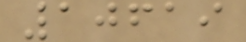10619
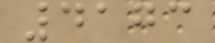4173
